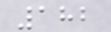182
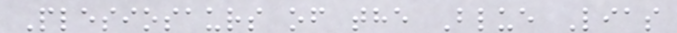Plesiosaurs of the Blue Lias
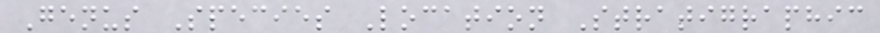Genus Species Location Stratigraphic
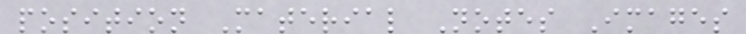position Material Notes Images
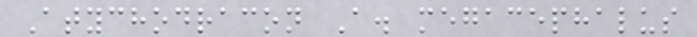Atychodracon A. megacephalus
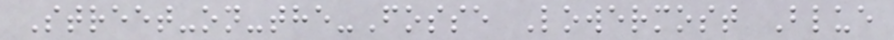Street-on-the-Fosse Lowermost Blue
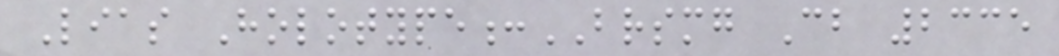Lias Holotype:BRSMG Cb 2335
